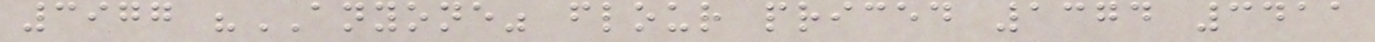3977 "ANYONE" flour priced 1374 3411
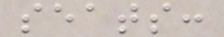seats:
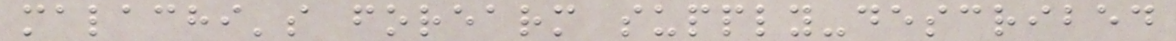malachi's forearm supply-described
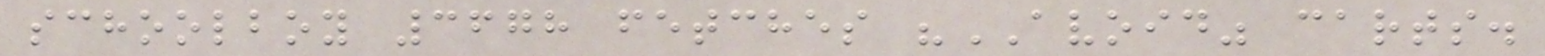schoolboy 3678 fetches "AVOID" carts.
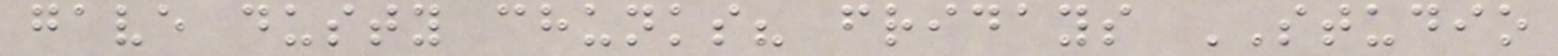gave dusty chunks? fridays STUDIO
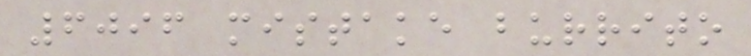6096 mistake burrito
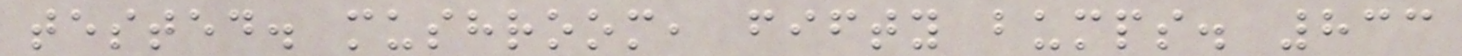tested. mushroom, fifty bumps. 833
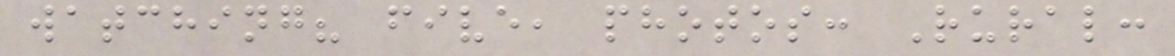watching? five, photos: Rural:
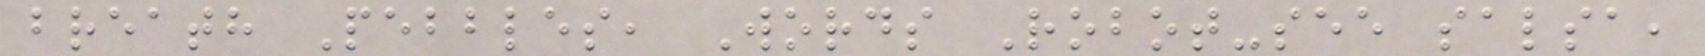breath Pebbles, Words Robot-see salsa,
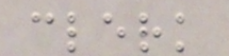clerk
